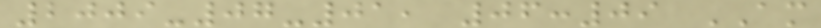2009-07-01, 06:09 AM
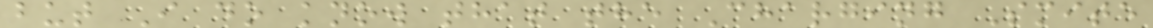but I do know that the Charging Smite
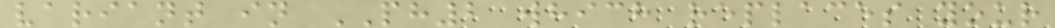variant in PH2 which replaces your
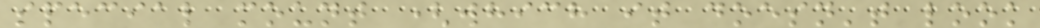special mount (which it doesn't look
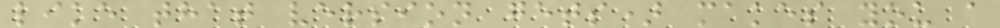like that version gets) makes you a
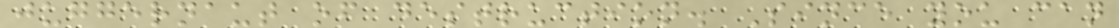juggernaut of destruction. Since you can
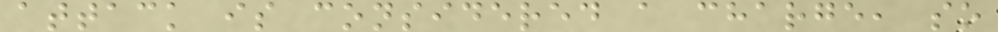attack is considered a charge, so
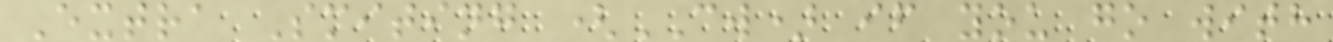Extra Smiting (CW) if you go with
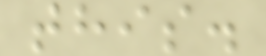this.
